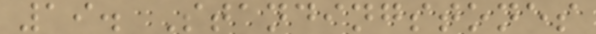19. Standingstones
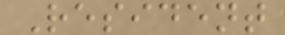Resident
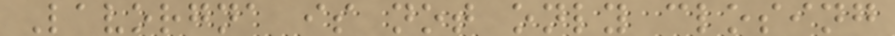Lavorgna is not only closing
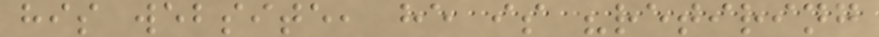his website, he is "retiring
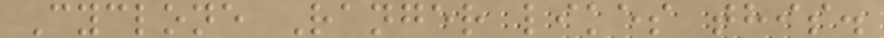Cyclone Ranger likes this.
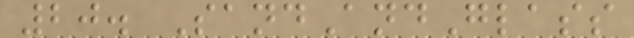20. SandAndGlass
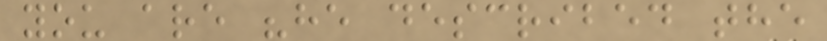you are "he described the
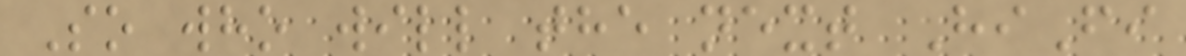So who will the next HiFi
